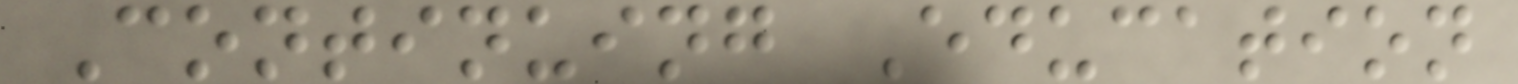Continuing Education
